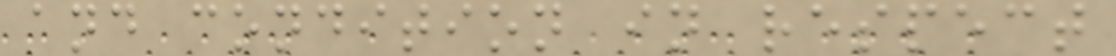and condition in respect
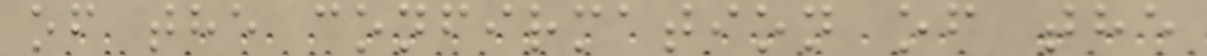of the confirmation of the
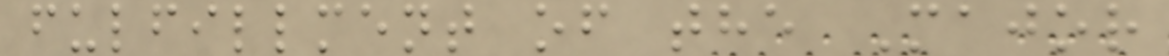fulfillment of the Major
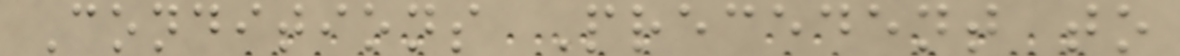Conditions Precedent to
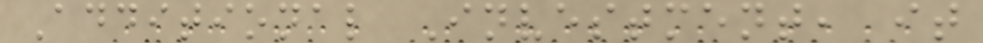Additional Investment, it
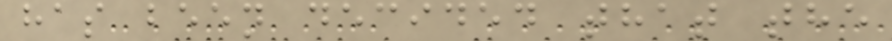has been decided that the
